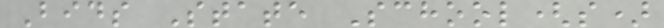Bids State School(s)
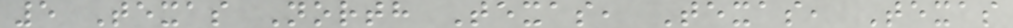5 Texas North Texas, Texas, Texas
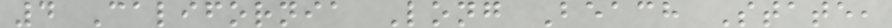4 California Long Beach State,
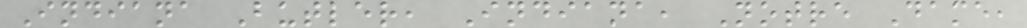Indiana Butler, Indiana, Notre Dame,
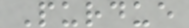Purdue
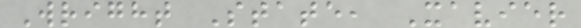Wright State, Xavier
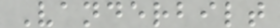Vanderbilt
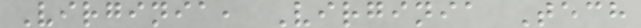Virginia, Virginia Tech
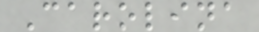Carolina
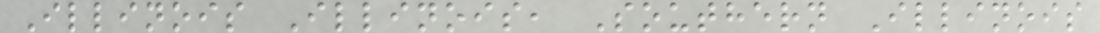Illinois Illinois, Southern Illinois
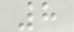8
